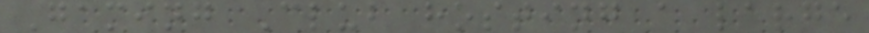Gaming Club hosting a large
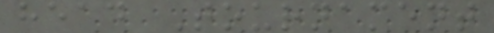head Tournament
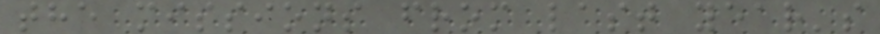the missions from last year's
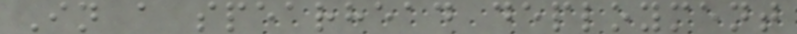In a spearhead deployment
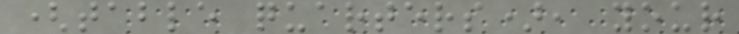(table quarters), your
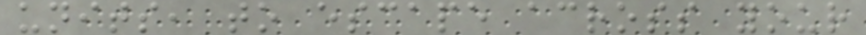units, to escape across your
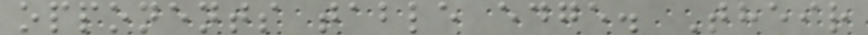opponents table edge. Their
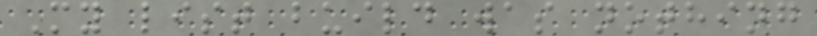My list build was nothing
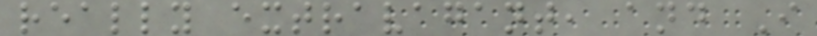really extravagant, and I
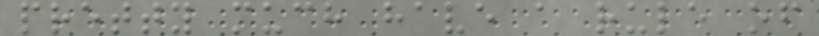pretty much have a rule of
